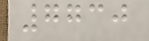7730
